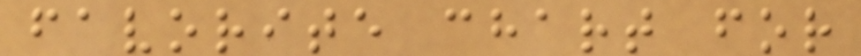favorite chart for
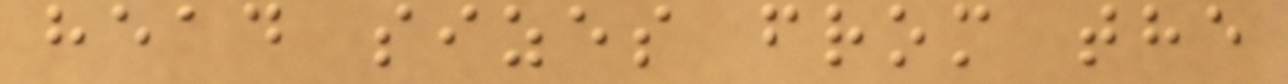head sizes from the
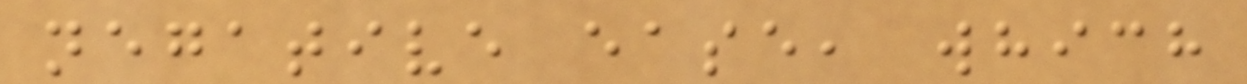negative ease, which
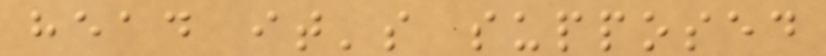head it's supposed
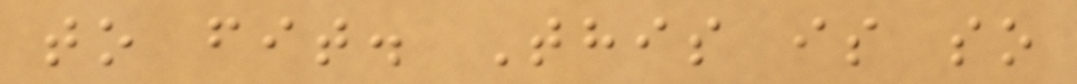to fit. This is so
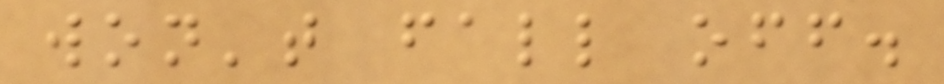won't fall off.
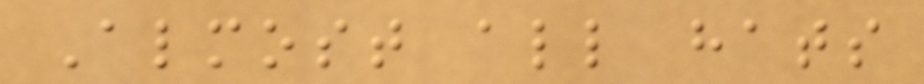Almost all hats
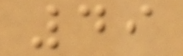49
